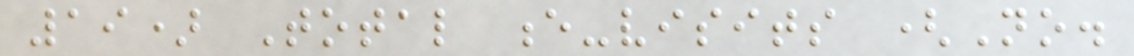19) Total e-visits (No.
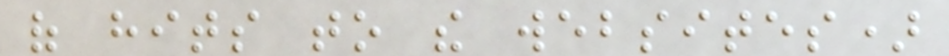of hits to the websites)
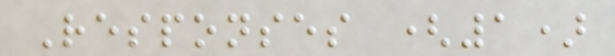Responses (1)
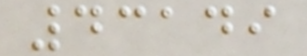43149
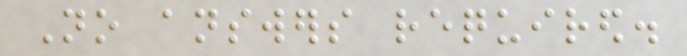No answers required.
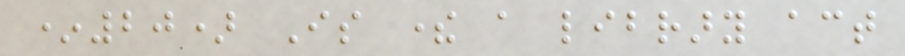*20) Is there a library act
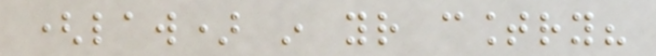(law) in your country?
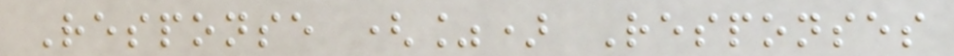Response (%) Responses
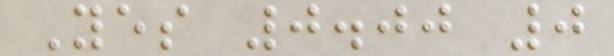Yes 0.00 0
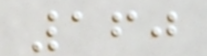160
